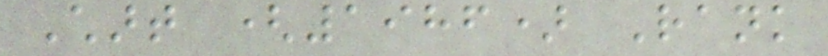Chart (1986) Rank
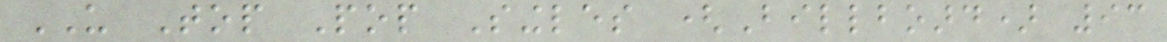US Top Pop Singles (Billboard) 93
